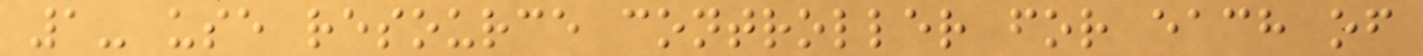1- use resource controller for each of
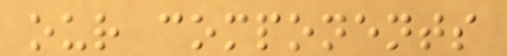our components
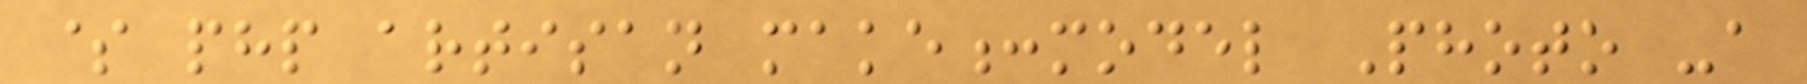$ php artisan make:model Photo -a
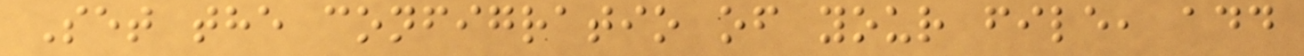Set the configratio of your file, add
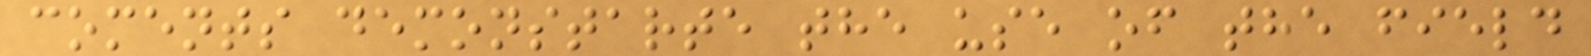coments demonstarte the use of the field
